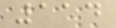114
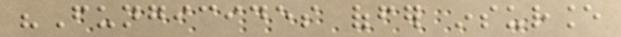"Fungicides offer insurance
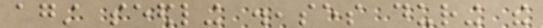against seedling diseases during the
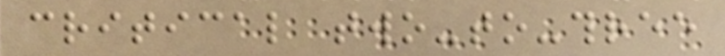critical two-to-three
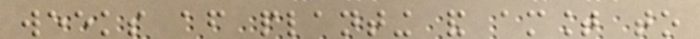weeks after planting and amount to
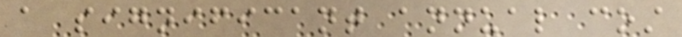a significant annual cost
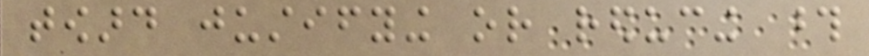toward justifying or reducing those
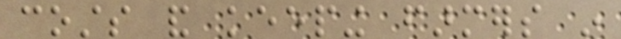costs and keeping farmers in
